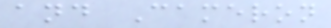and Cameron
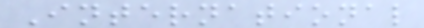International
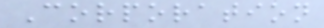Corporation
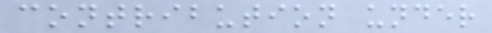contribution under
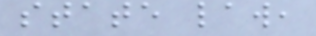state law,
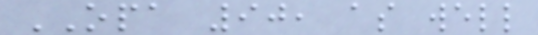OPA 90, as well
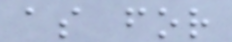as for
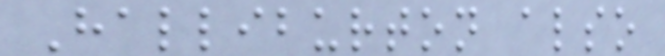Halliburton also
